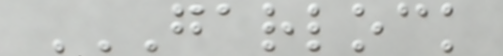GARLOCK
